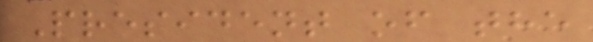President of the
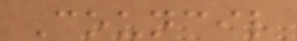Council
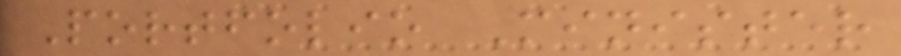Portfolio Minister
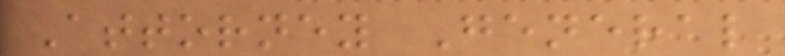Attorney General
